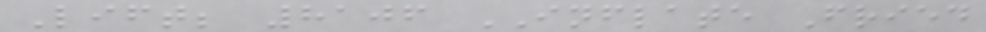Lift; 8106 INFLATE Fried
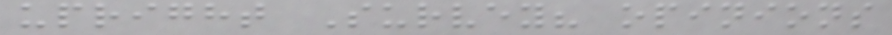upright Survey? opinions
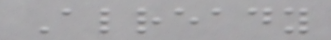Already
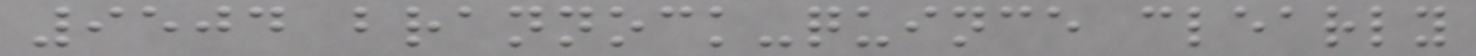9504 brannock-quince clearly
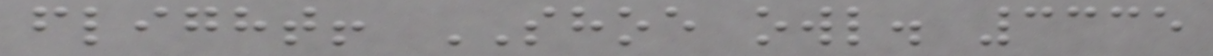flight! SHOE owl. 3335
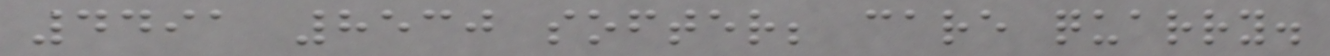4491 8530 softer; care quarry.
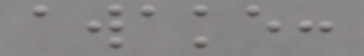awake:
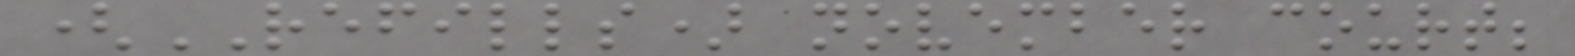(REFILLS) november court;
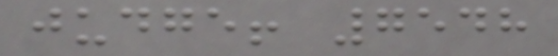judge! 7548
